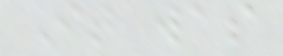It was
